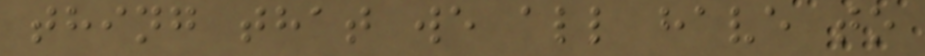thing that we all have to
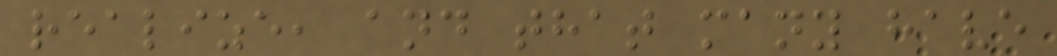realize, and that many have
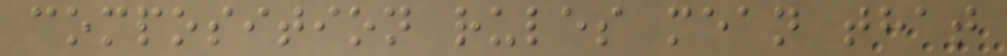composition rules mean that
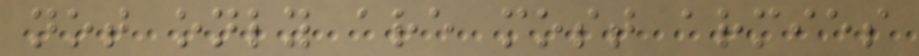not only are most armies
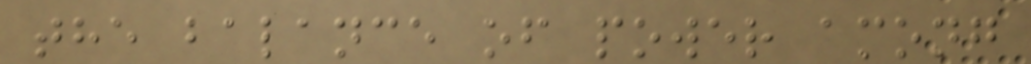the balance of power among
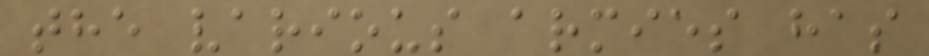the various armies has
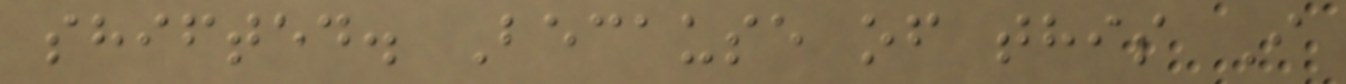shifted. Because of this I
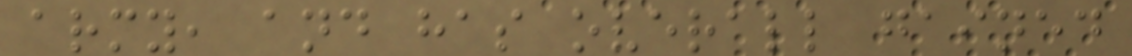army, and has overall gained
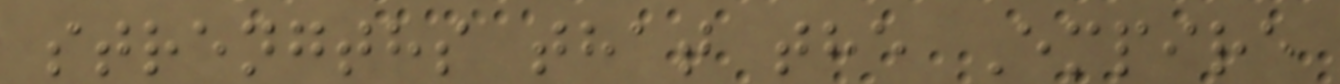strengths that the Empire
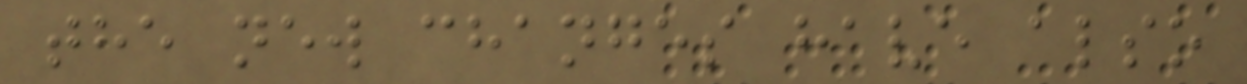the new changes have also
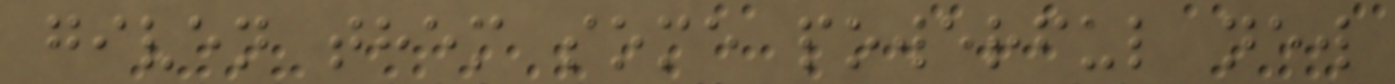given them some powerful new
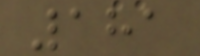181
